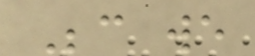Because we
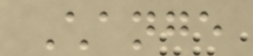Change
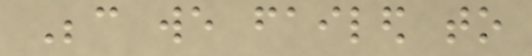Because we failed to
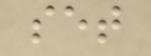set
